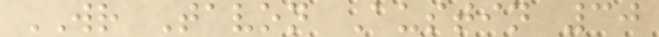WR Tavon Austin 30
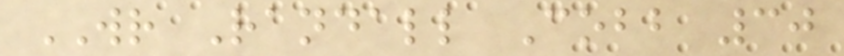WR Randall Cobb 30
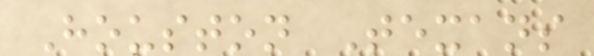Houston Texans
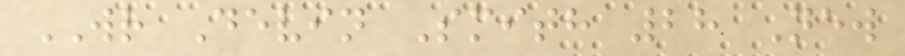WR Devin Smith 28 New
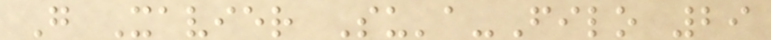G Xavier Su'a-Filo 29
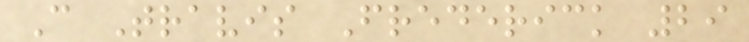C Travis Frederick 29
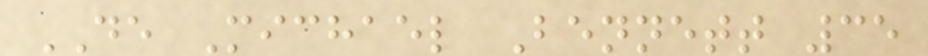DE Michael Bennett 35
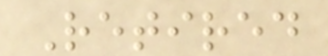Retired
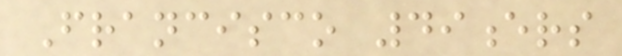Francisco 49ers
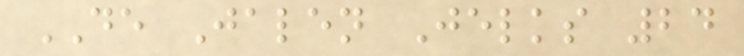DE Jalen Jelks 24
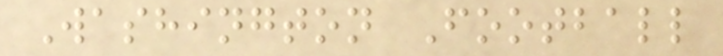Washington Football
